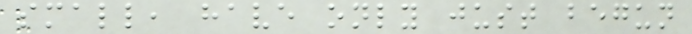small, have only just begun
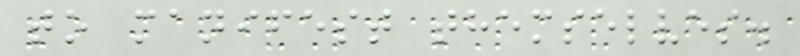to manifest themselves.
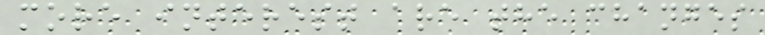more interest are the changes
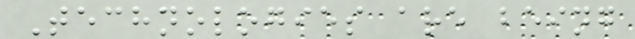Technologies are being
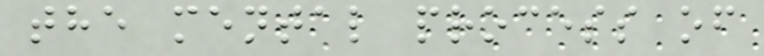the mental process of
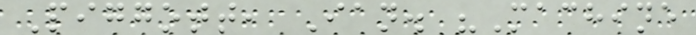Piggott, Ian. "Machine
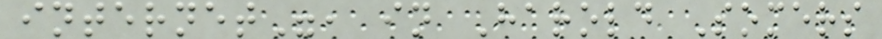internet", in Harold Somers
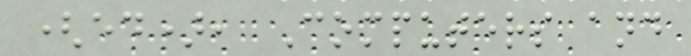(ed), Computers and
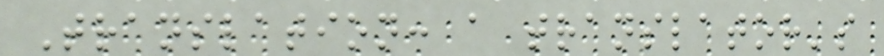Translation: a translator's
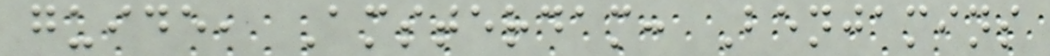guide, Amsterdam: Benjamins
